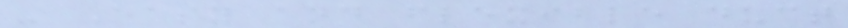- Easy and flexible duct
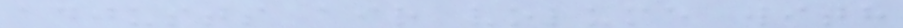adjusts air volume with
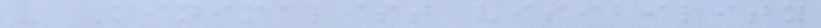- Minimalist visibility
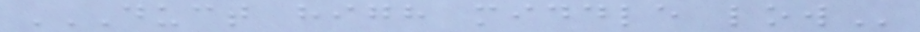DUCT HIGH MIDDLE LOW
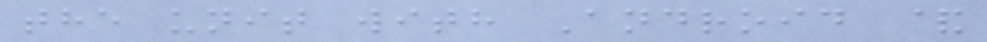the unit with Android &
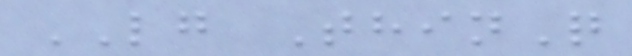LG ThinQ
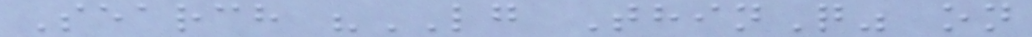Search "LG ThinQ" on
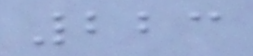223
